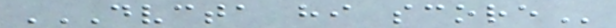DVCTA HI SCORE
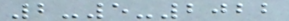2-5-2022
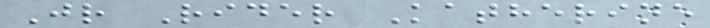Jr Rider Katherine
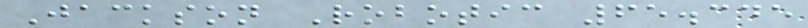Jackson Robotic 65.345
